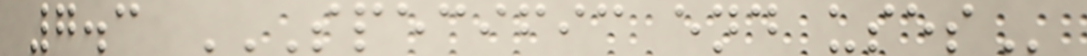7.3 SPECIFIC END USES
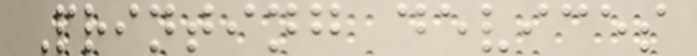Printing devices
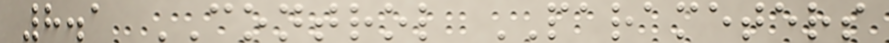8.1 CONTROL PARAMETERS
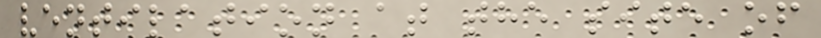ventilation at the site of
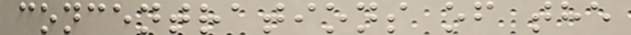concentrations of the
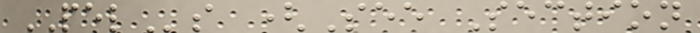PELs (See Section
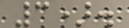3).
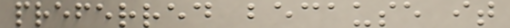preferred because it
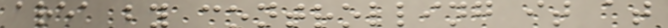area by controlling it at
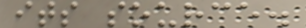its source.
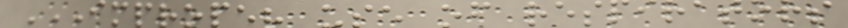IMPROPER USE OF RESPIRATORS
